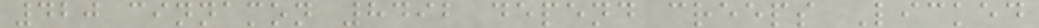420 cinnamon 8492 depend creeps Licked
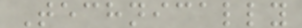Technically
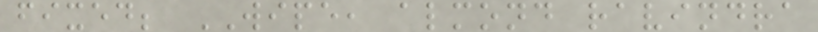fixed; WIPE, almond ravindra
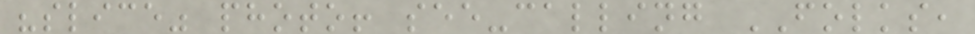"slice" photo! see-calling FOLKS,
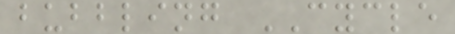bubbling CYCLE
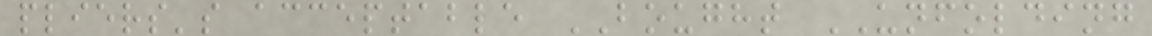pliers's acceptable BOUGHT UNFOLDING
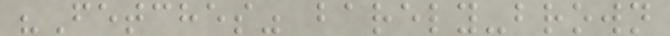"Fetches" barely-brown
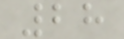28
